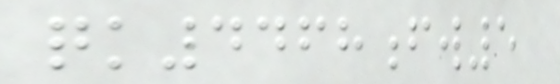qk4468fw5
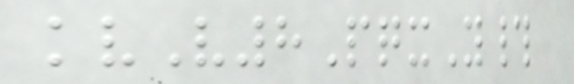kvV8PqxY#
